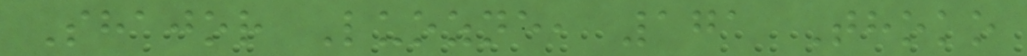Shajor Luozne, 171 Thoko
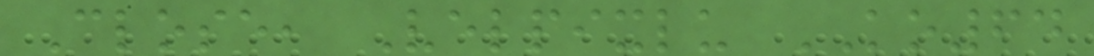Close, Velpixlu KO64
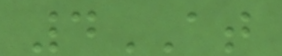4AT
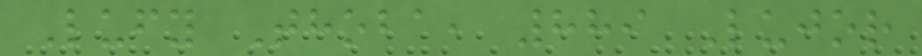Lufy Thoba, 889 Lujor
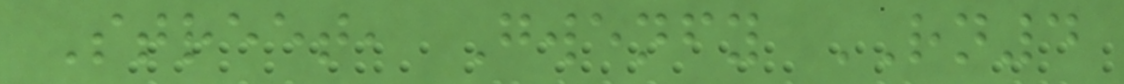Street, Gwenfy RN4
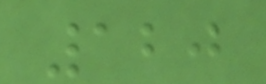120
